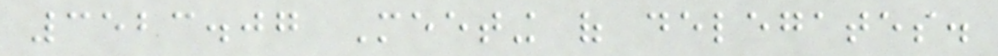3523.07 Meeting of delegates.
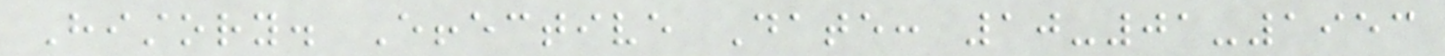History. Effective Date: 10-01-1953
